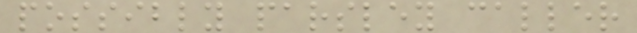possibly parsley caller
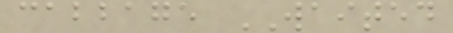cabbage WAITED
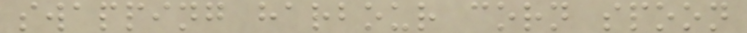swapping harbour corn spoon
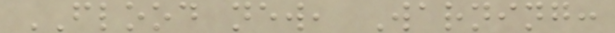FLOOD new, Warning:
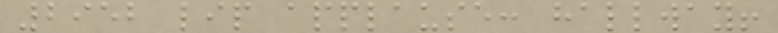2952 lip applause: hallway!
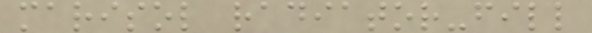marisol radiator-fill
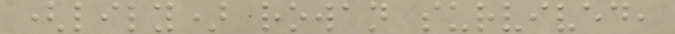(lily) rowan survived,
